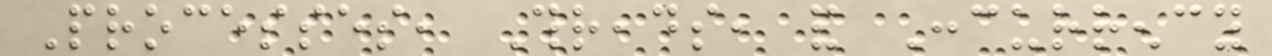Processes, Threads, and Concurrency
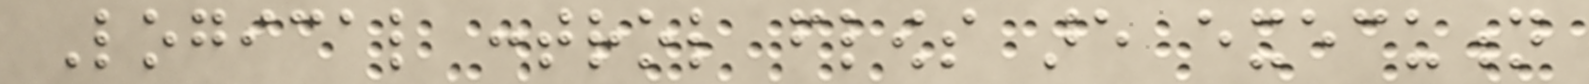Logical control flows are execution
